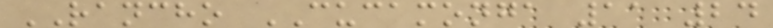RANCHO CUCAMONGA 11 24
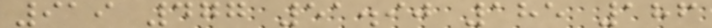919 477 51.90 185 186
